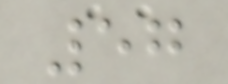57
